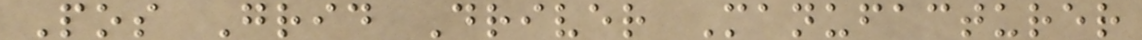Pos Grid Driver Manufacturer
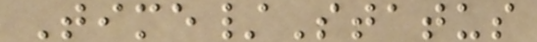Time/Status
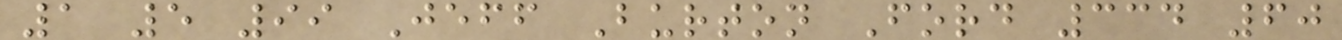1 5 99 Jeff Burton Ford 334 60
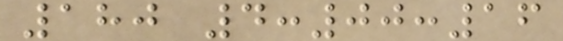180 4:00:16
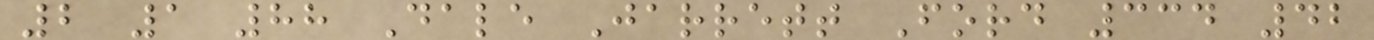2 1 88 Dale Jarrett Ford 334 42
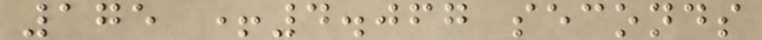175 +4.067 seconds
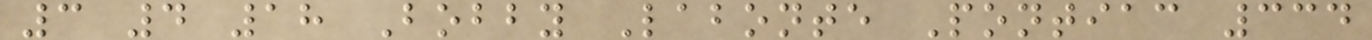3 4 18 Bobby Labonte Pontiac 334
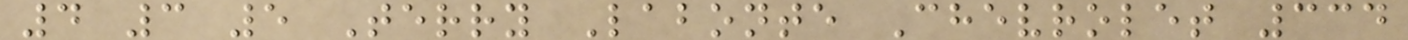4 3 5 Terry Labonte Chevrolet 334
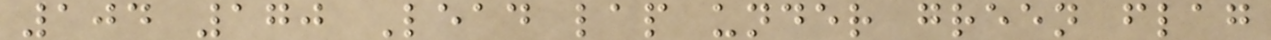104 170 Lead lap under green flag
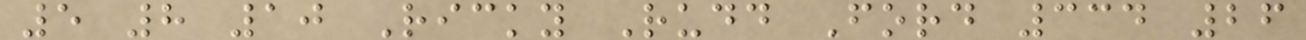5 8 10 Ricky Rudd Ford 334 26
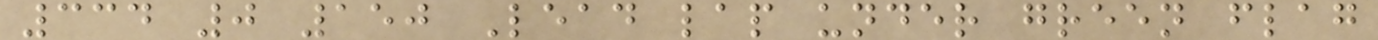334 0 150 Lead lap under green flag
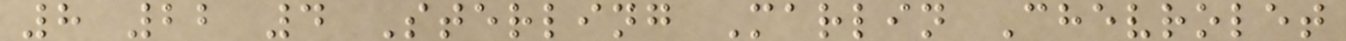8 22 4 Sterling Marlin Chevrolet
